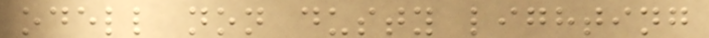odell non dusty lighting
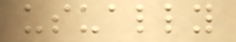usually
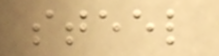steel
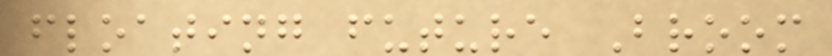floating future Broom
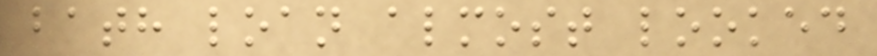bath loan almost looked
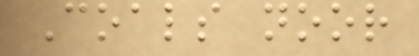Coals noor
